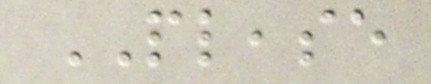PLEASE
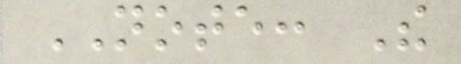NOTE: The
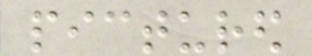pictured
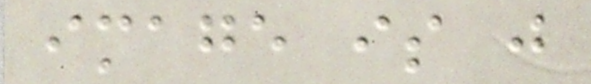image is just
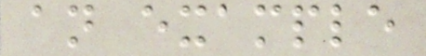an example
